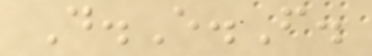D.E.F.
